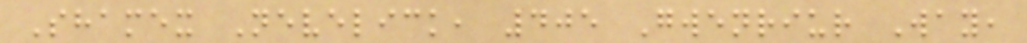Shamex Nevelick, 405 Gwenriur Way,
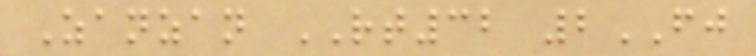Zanzan RT32 2FJ
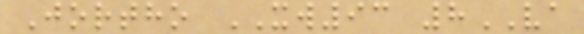Jortho XW93 8VA
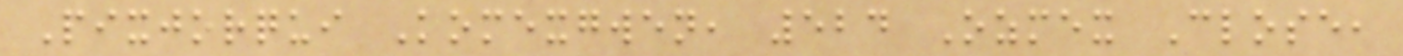Pixjorqui Komexgwen, 524 Ozmex Close,
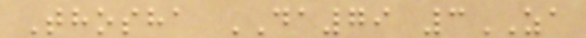Thosha DA79 3ZA
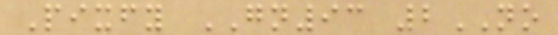Pixfy GN93 2NO
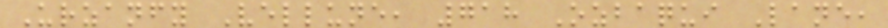Urzanfy Vellune, 718 Ozbaqui Lane,
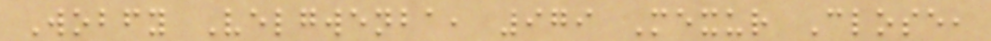Wobfy Velgwenba, 979 Mexur Close,
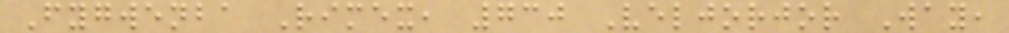Fygwenba Rimex, 730 Veljorjor Way,
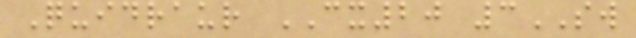Quidraur CX20 3SW
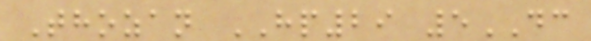Thozan HP29 5DC
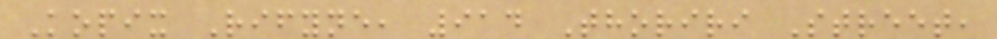Kopix Rifyne, 914 Thoriri Street,
